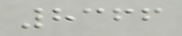8366
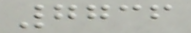7736
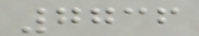7736
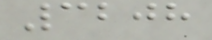3208
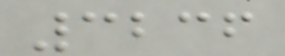3236
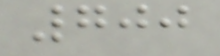700
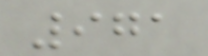971
